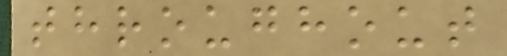throughout
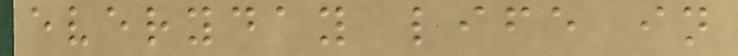everyday life in
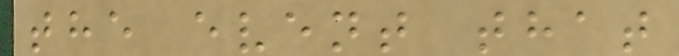the event that
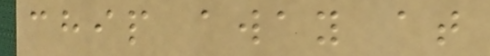chip away at
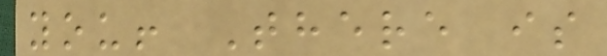you! There is
